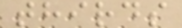thirds
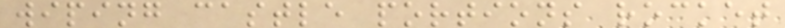wiping castle portions rocket
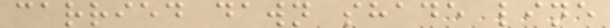carried dawn shade line
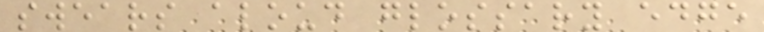swears aloud glossary edge
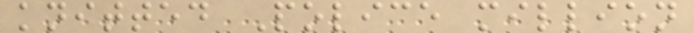knitted Police million
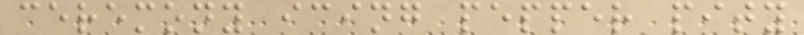ceremony icing pepper pity
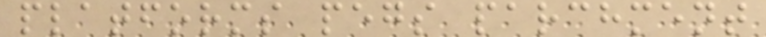platforms pegs parchment
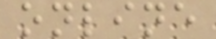online
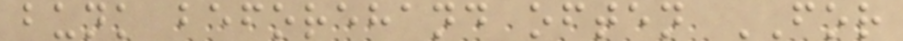bunk beforehand often FOR
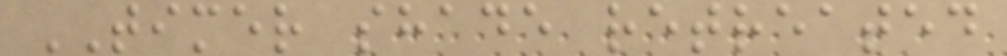TIMER shade retreated
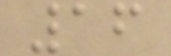16
